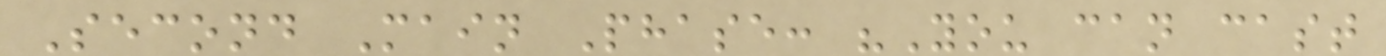Second Main Phase: "You can cast
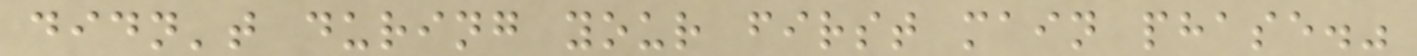didn't during your first main phase."
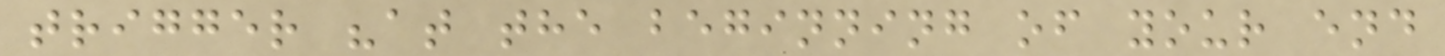trigger "at the beginning of your end
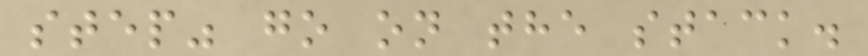step" go on the stack.
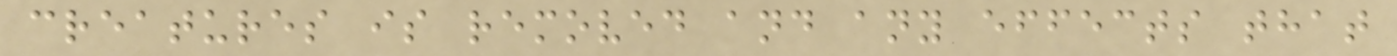creatures is removed and any effects that
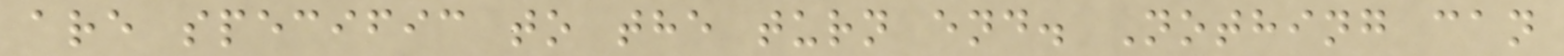are specific to the turn end. Nothing can
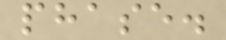phase.
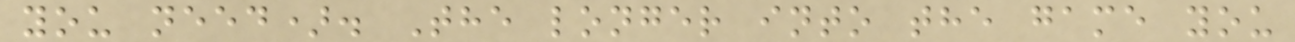you need). The longer into the game you
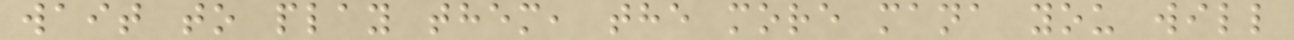wait to play them, the more mana you will
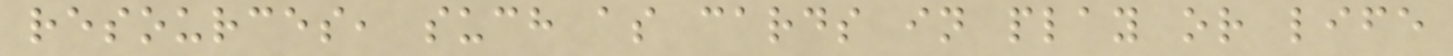resources, such as cards in play or life
